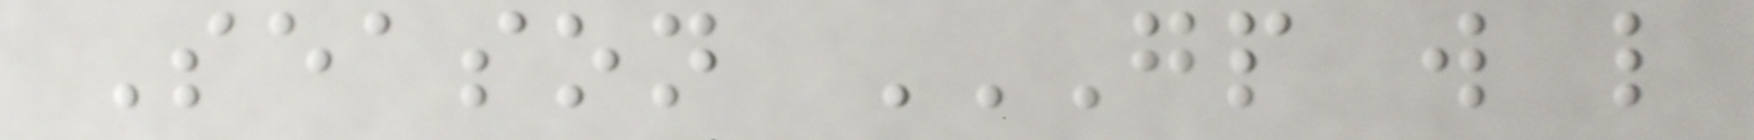Season GP W L
